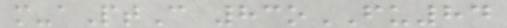m-aPtC 83oFU84
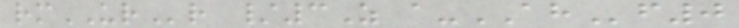rmURr /3Z a-AHf0
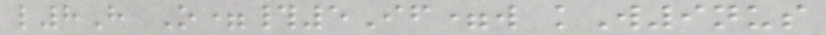l8H O=#5If=w kW9nus
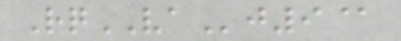RqVAj9@
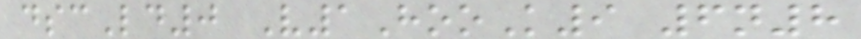dscLd0 V1HooK9 6n8
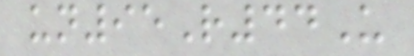un95R44U
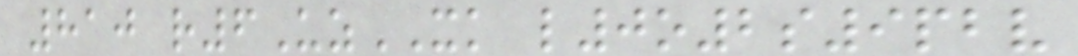810 r6UzXK l0o2s9pbv
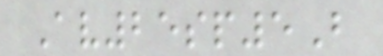Av25sp5B
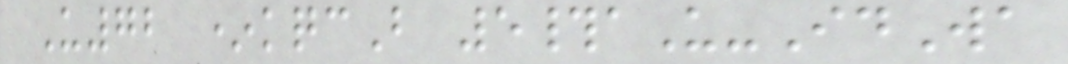U72 *kqcB 5#aU-IdWa
